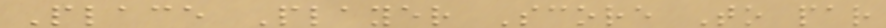Place Player Score To par
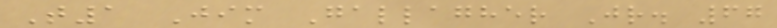T1 Jim Gallagher Jr. 67
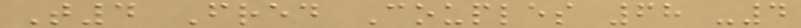T4 Fred Couples 68 -4
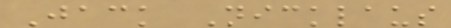Jack Nicklaus
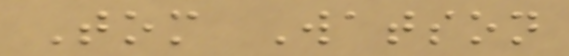Tom Watson
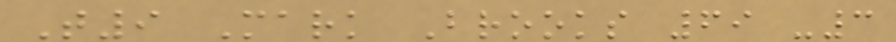T9 Mark Brooks 69 -3
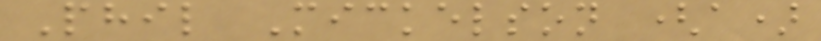Phil Mickelson (a)
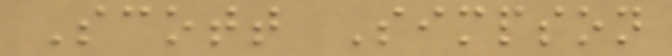Scott Simpson
